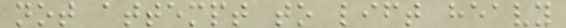not attempt to lift heavy
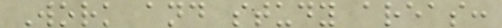Work and study areas:
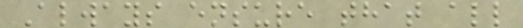Always ensure that all
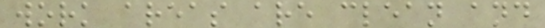work areas are clean and
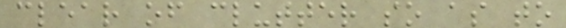clear of clutter so as to
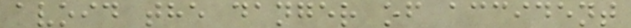avoid the danger of accident
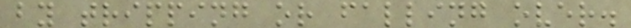by tripping or falling over.
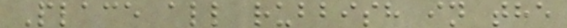Place all rubbish in the
